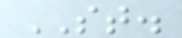ST.
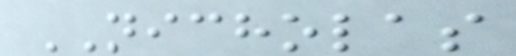NICHOLAS
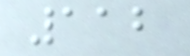112
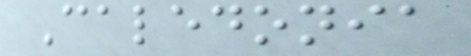Caledonia
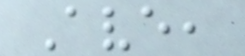Ave,
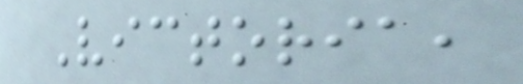Victoria,
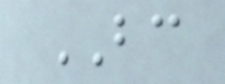BC
